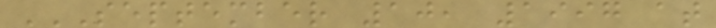SEPTEMBER 10, 1997 AT
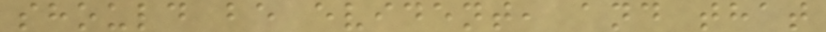should be evident, and that
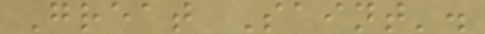Great Saint'.
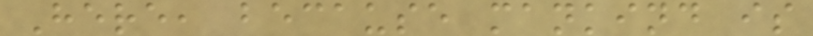Here, because mankind is
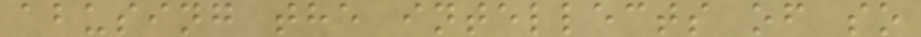abusing the intellects of so
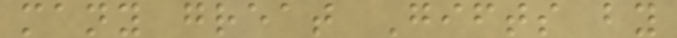many great Gifts by
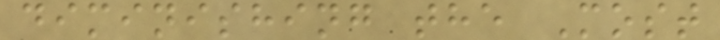diminishing the Most
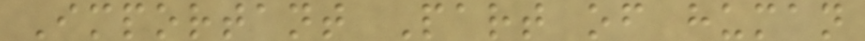Important Part of human
